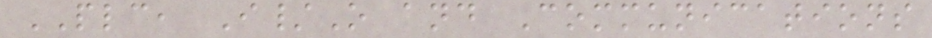PLC, I/O and Communications
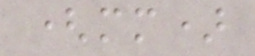(mm)
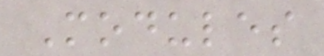Modules
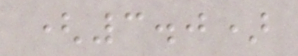(3.0)
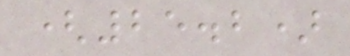(25.2)
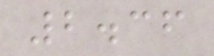2.36
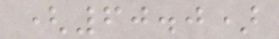(60.0)
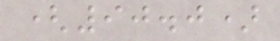(90.0)
